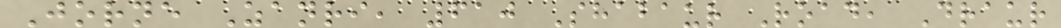Jorne Zanri, 610 Shabaur Road, Draur
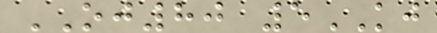OJ80 5KJ
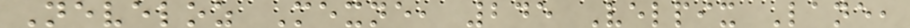Neveloz Mexne, 245 Velpix Lane,
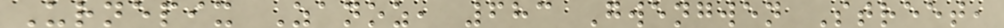Urnepix Zanoz, 683 Gwengwen Street,
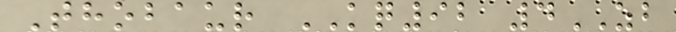Thobaur KQ92 4ZB
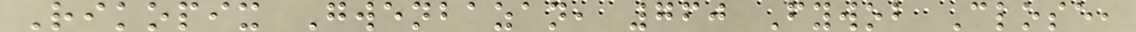Rikopix Gwenbazan, 760 Fywob Close,
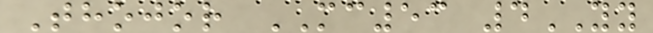Thojor MC53 4YY
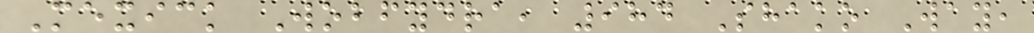Mexick Wobfydra, 984 Shako Way,
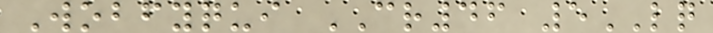Wobfyqui CR46 5LQ
